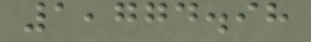1,774.98
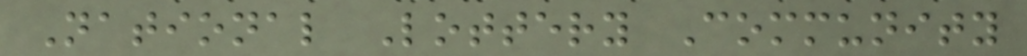National Lottery Community
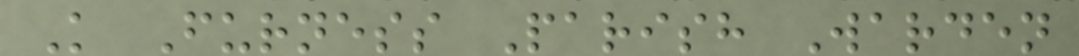K Furness Parish Warden
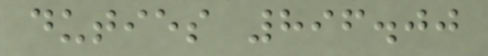duties 896.00
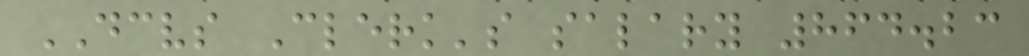DCVS Clerk's salary 864.23
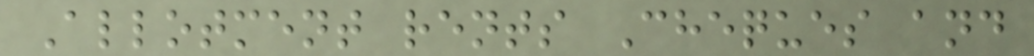Allotment rents Cheques and
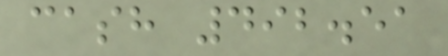cash 492.51
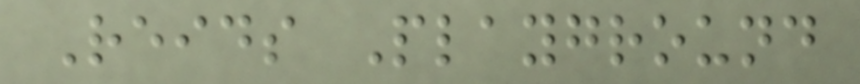Reids Playground
